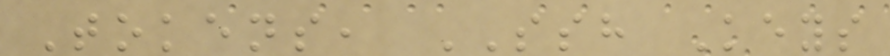Tokens, SSH Keys
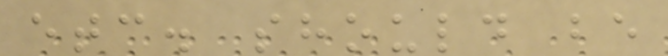etc. should be
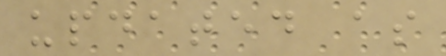updated as
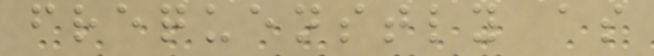frequenstly as
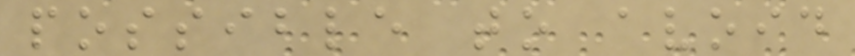possible to avoid
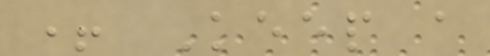+ Keep a
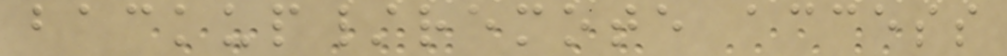backup/remote access
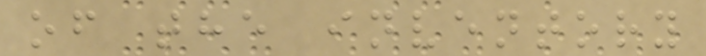of the inventory
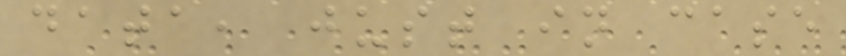data, just in case
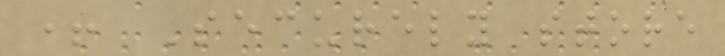+ Securely store
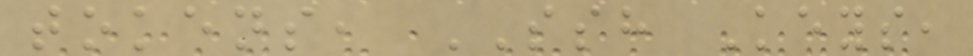tokens, SSH Keys,
